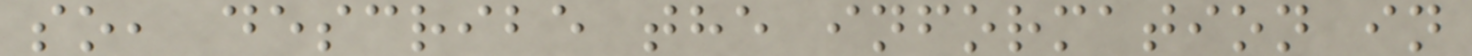so, describe the information in
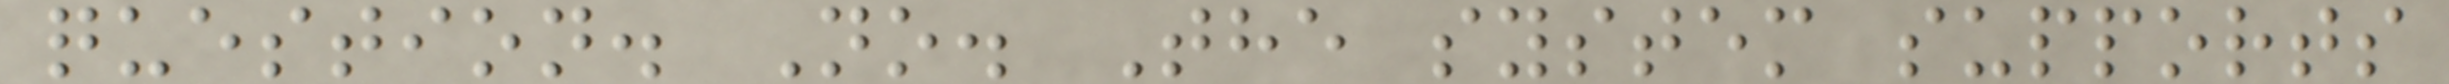question. No. The system supports
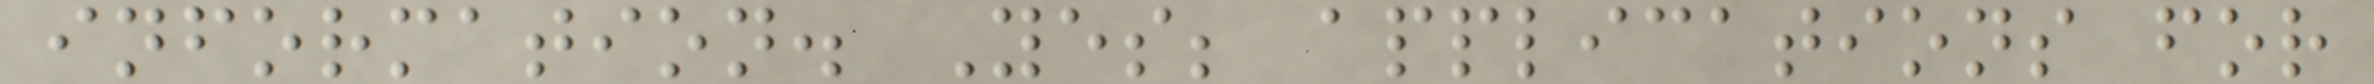information. Yes; applications for
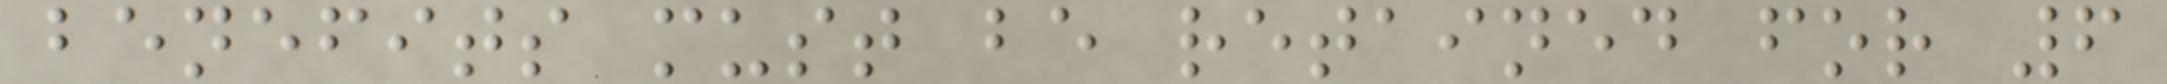benefits must be retained for 6
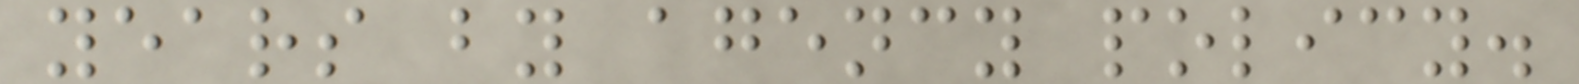years by agency policy.
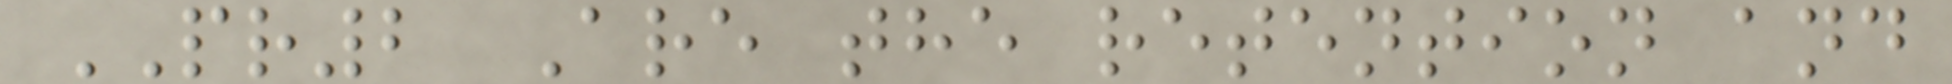PR2 Are the retention and
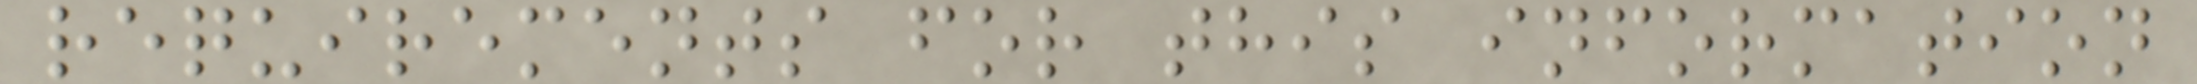requirements for this information
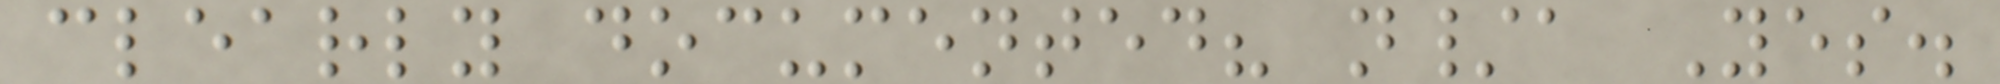clearly documented? n/a Yes.
